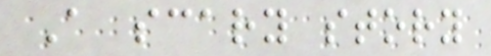A scary story
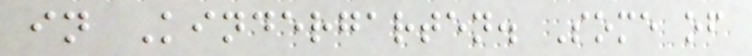in Kindergarten. Some of
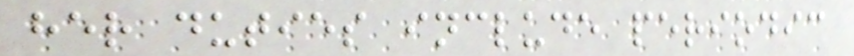her duties include periodic
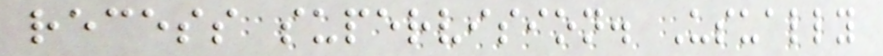recess supervision. Usually
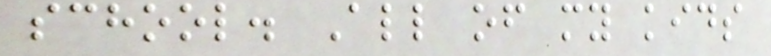school. All of my kids
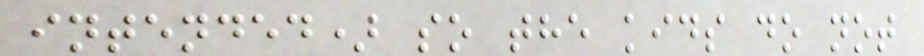intended) so the kids do not
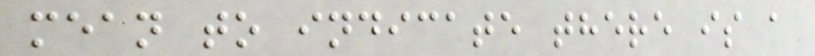mean to indicate there is a
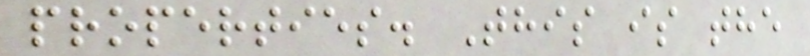properties. This is the
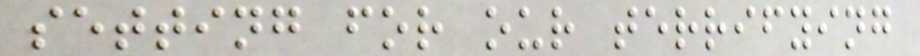setting for our terrifying
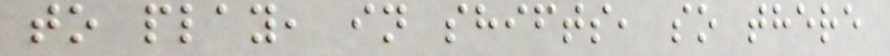to play, in shifts, so there
